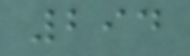294
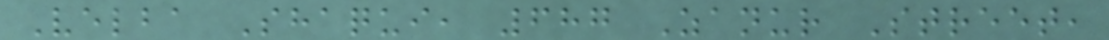Velba Shaqui, 687 Zanur Street,
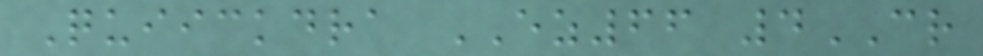Quiickdra EZ66 4CR
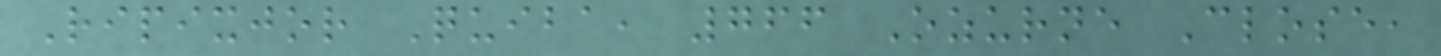Ripixjor Quiba, 766 Ozurne Close,
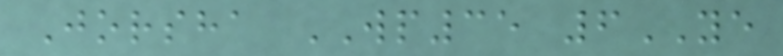Jorsha WP35 6YE
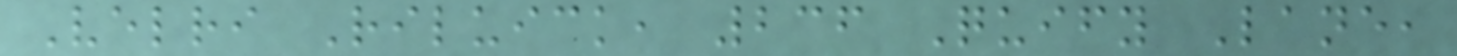Velri Riluick, 236 Quify Lane,
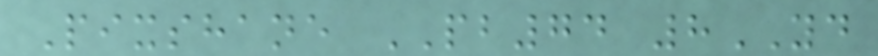Pixshane PB74 8YD
